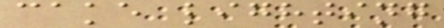cake lighting
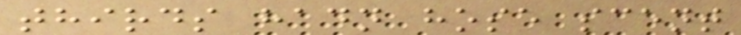thirds hadn hose scent
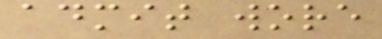admit wore
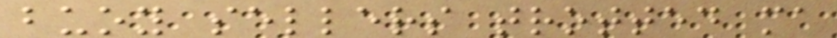buoy sellers trotted ma
